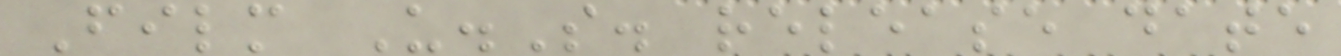Film U.S. release date
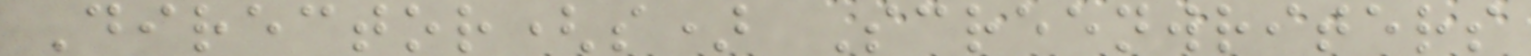Director(s) Screenwriters
